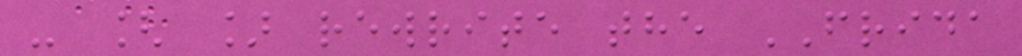- [ ] rewrite the FRIDA
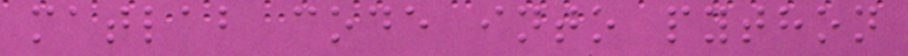matlab code into python
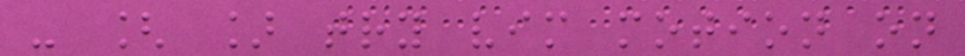- [ ] try vim motion on
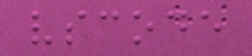vscode
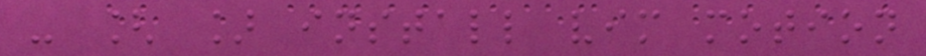- [ ] install vim motion
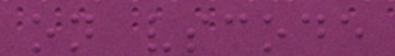on vscode
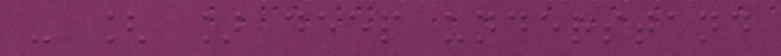- [ ] deep understand
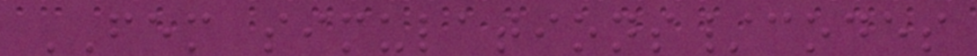FEM simulations/codes
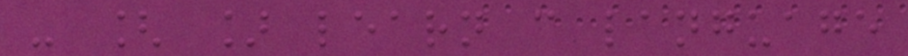- [ ] learn c language
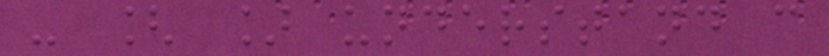- [ ] understand c
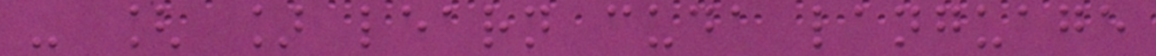- [ ] learn cuda language
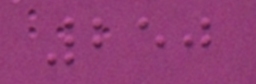250
